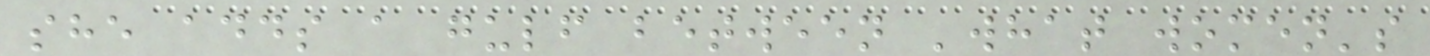she adds a gulf between 'what women's
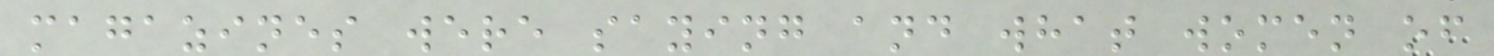magazines were saying and what women of
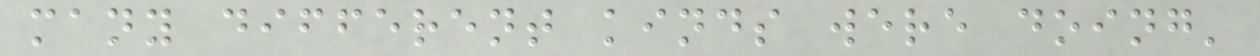many different kinds were doing'
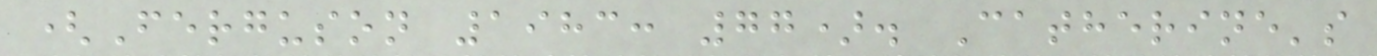(Ferguson 1983: 77). Catherine's
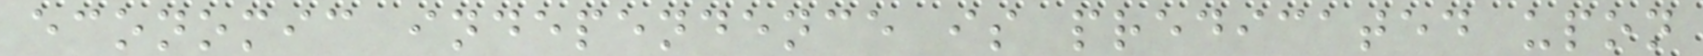economic independence is predicated upon
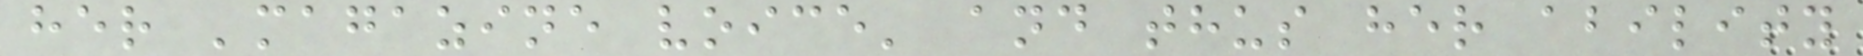her 'magazine voice' and thus her ability
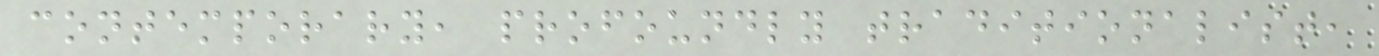contemporary, profoundly traditionalist,
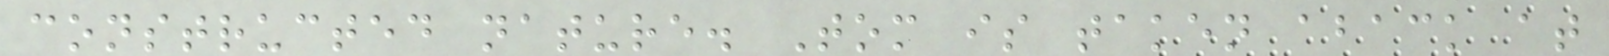constructed nature. Tom is taken aback at
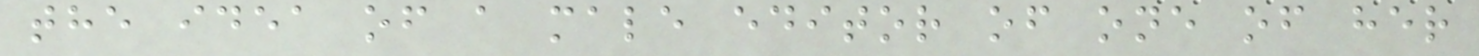the idea of a male editor of one of her
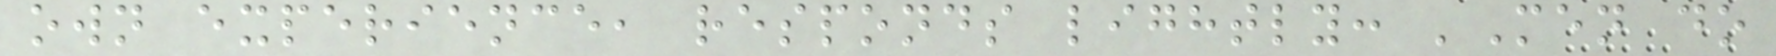own experience, responds lightly: 'Men do
